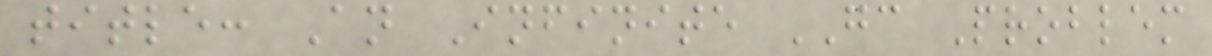title: An Infinite GC Problem
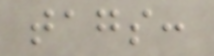tags:
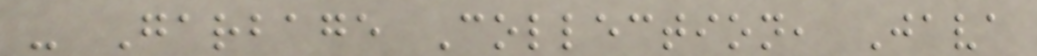- Garbage Collection, Java
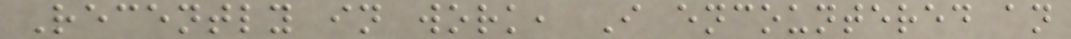Recently in work, I encountered an
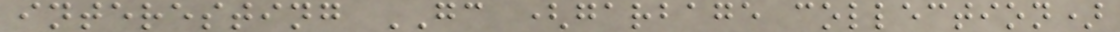interesting GC (garbage collection)
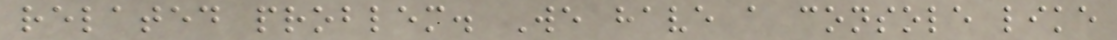related problem. We have a console like
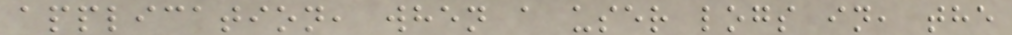application, when a user logs in, the
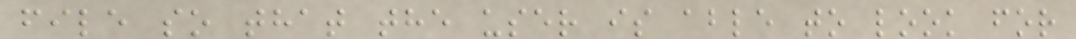file so that the user is able to look for
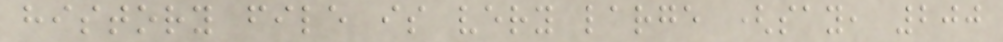history file is very large (say, 200
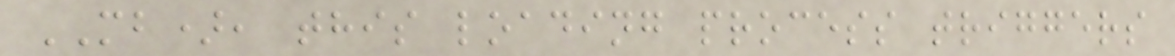MB), this loading process triggers
